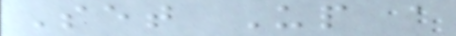Set Up a
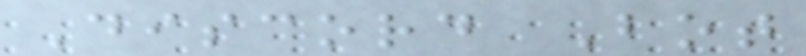Discord Bot
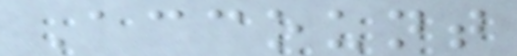Account
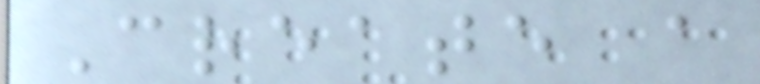Create a
